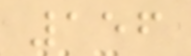156
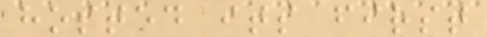hosted its first
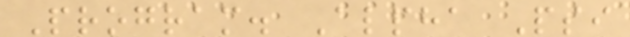Program. Alpha Psi
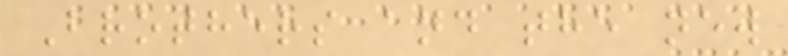Brothers and the new
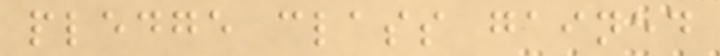pledge class gained
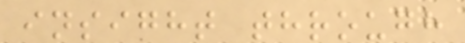insight through
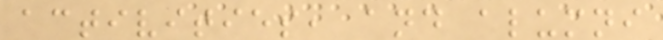activities, and alumni
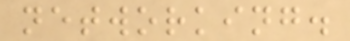networking.
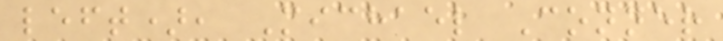left), Michael Conner
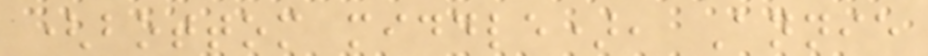(bottom middle), Annie
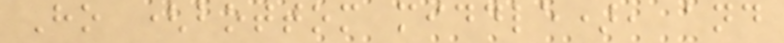Ho (bottom middle), and
